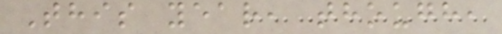This year, though,
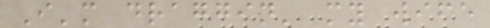I'm draggin' my wife
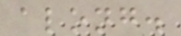along.
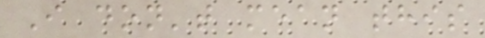I don't mean this
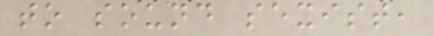to sound sexist,
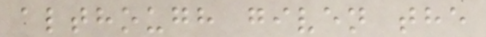although given the
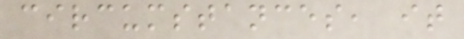circumstances, it
